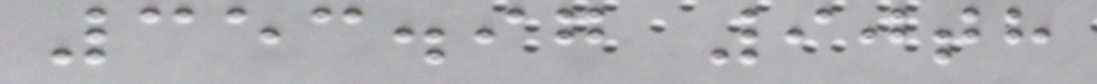353.97 90th
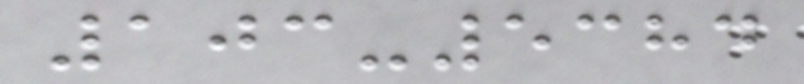103-5384
